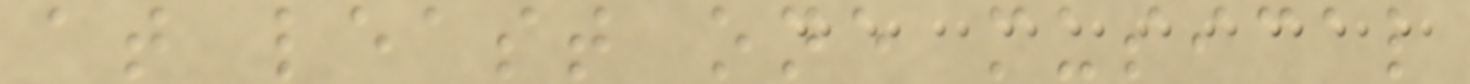at least one musical
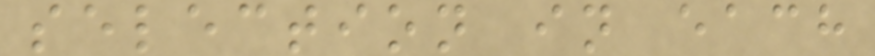selection in each
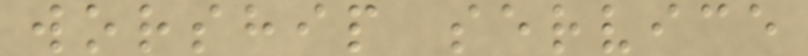worship service
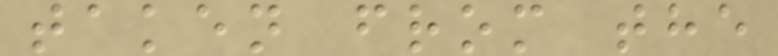taken from the
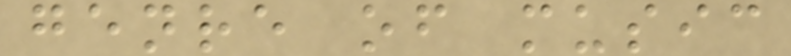genre of music
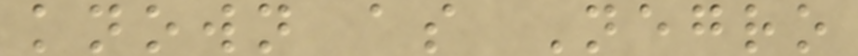known as Negro
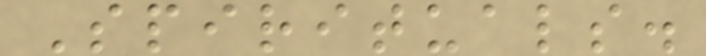Spirituals.
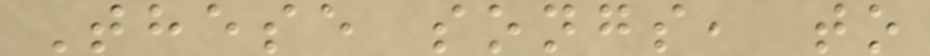These songs, to
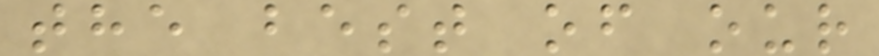the best of our
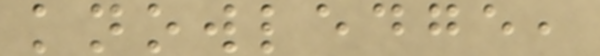knowledge,
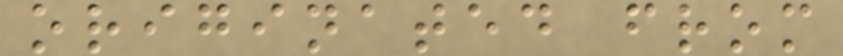originated from
